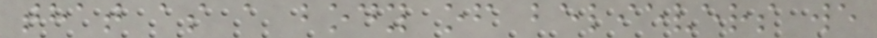that as a body of believers we
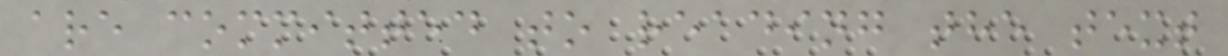are committed to reading the text
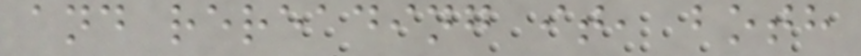and rereading it, both
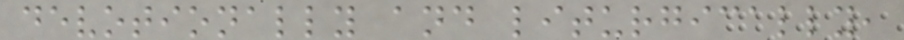devotionally and liturgically,
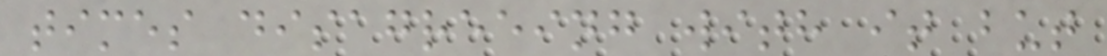times disagreeing with it but
